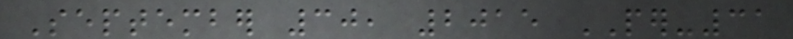September 30, 2015 PER-31
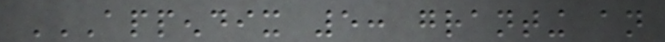APPENDIX 5: GRANTING AN
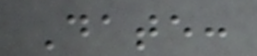Date:
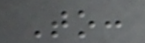To:
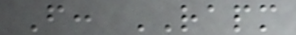From: RAPM
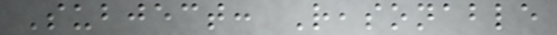Subject: Reasonable
